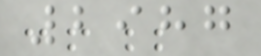2987
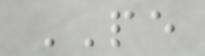PE
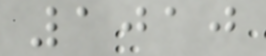1010
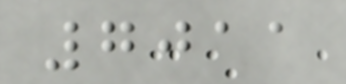7011
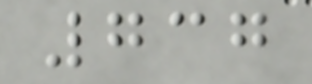737
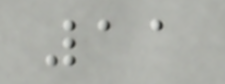11
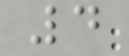4
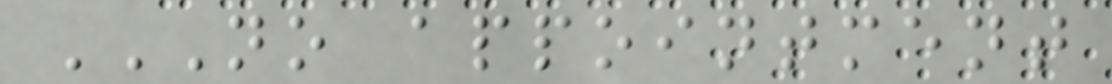NO APPOINTMENT
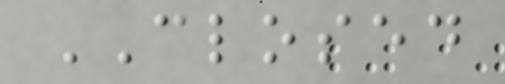CLOSED
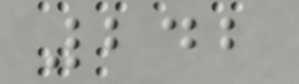242
